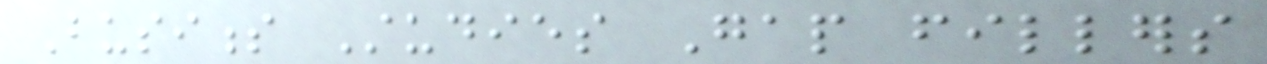Business Studies Gap fillers
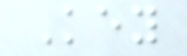Key
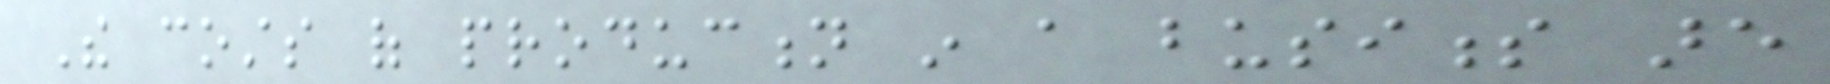The costs of production in a business are
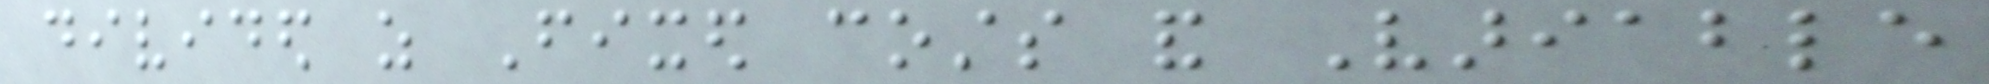divided as Fixed costs and Variable
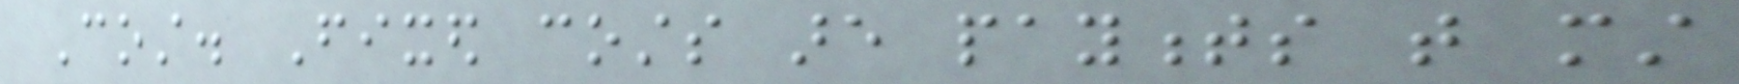Cost. Fixed costs are payments that must
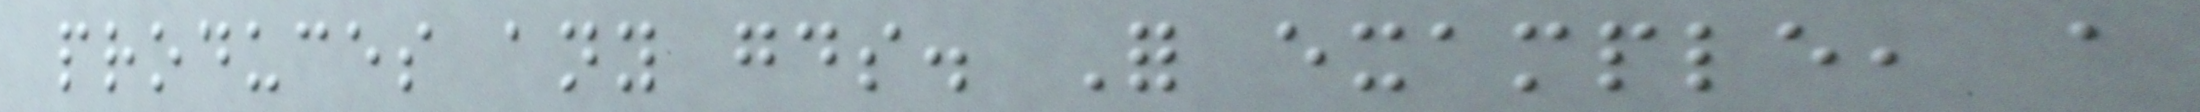produces any goods. For example, a
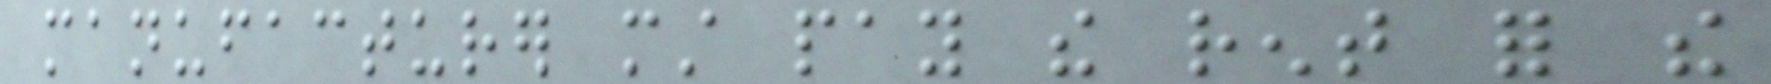manufacturer must pay the rent for the
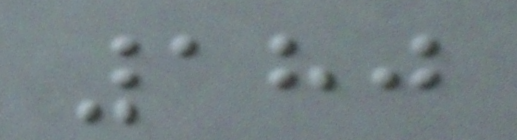180
